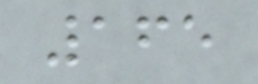165
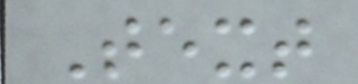Text
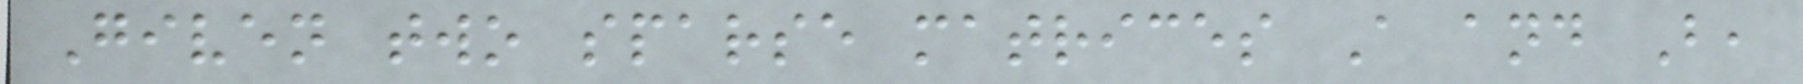Given two sparse matrices A and B,
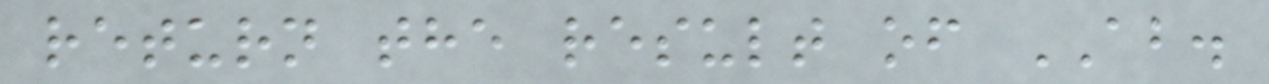return the result of AB.
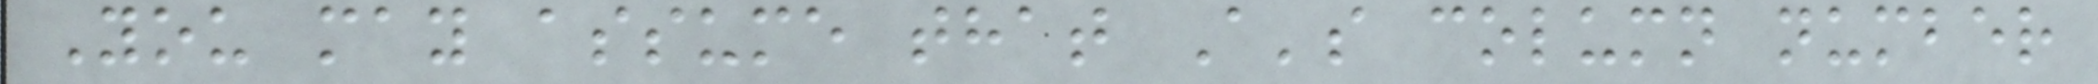You may assume that A's column number
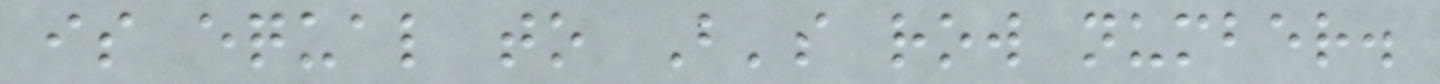is equal to B's row number.
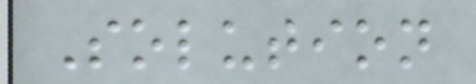Solution
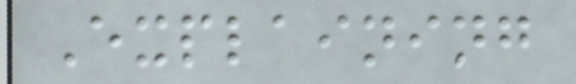Explaining
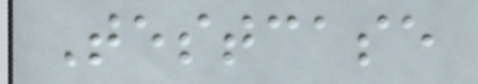Testcase
